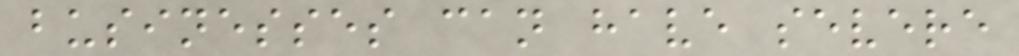businesses can have severe
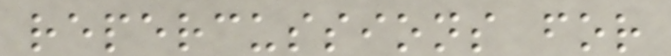repercussions for
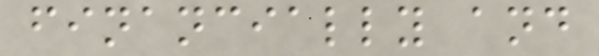financially and
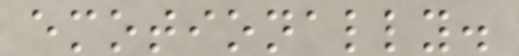emotionally.
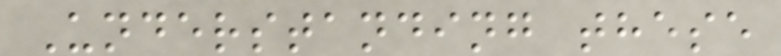Understanding these
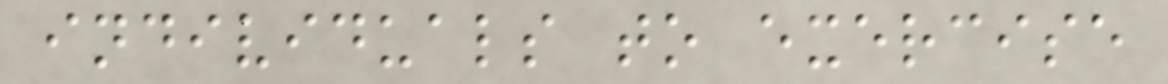individuals to exercise
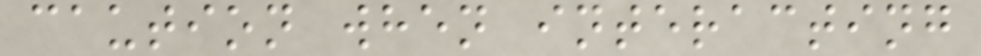caution when interacting
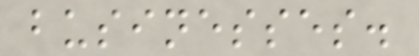businesses.
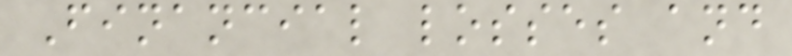Financial losses and
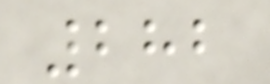282
